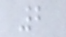2
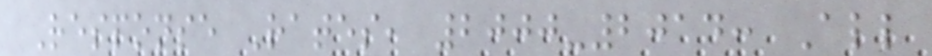Response Rates, 2000-2014: All
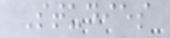Studies
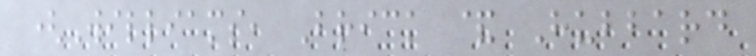(Williams, Brick & Hubbard
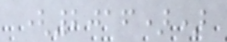(2016))
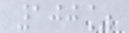100%
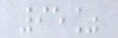95%
